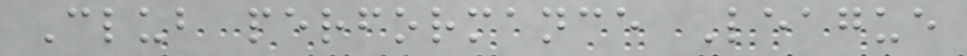Club performance League
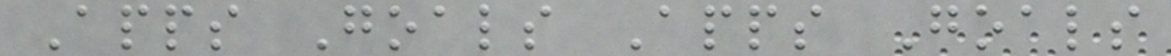Apps Goals Apps Goals
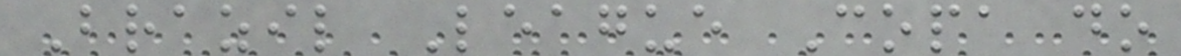Brazil League Copa do
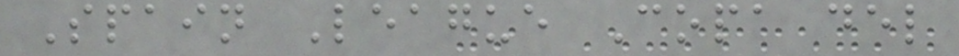Spain League Copa del
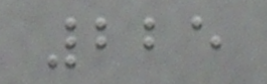225
